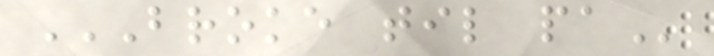BROKE TIL PA
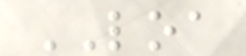LOA
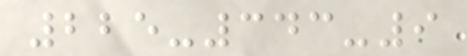225-343-9
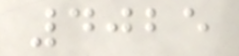4025
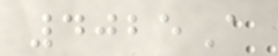4025A
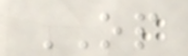OP
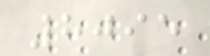8095
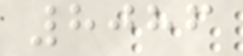8086
